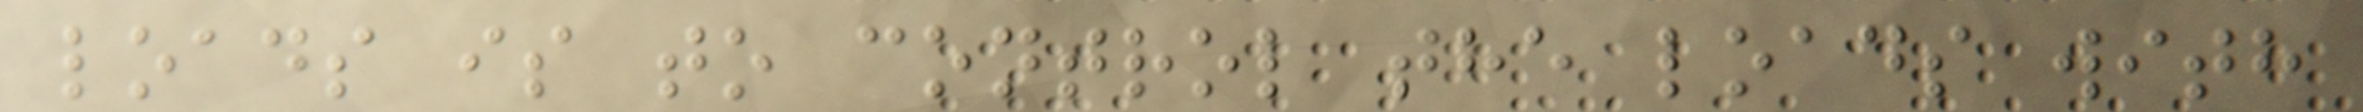loads is to control the loads with
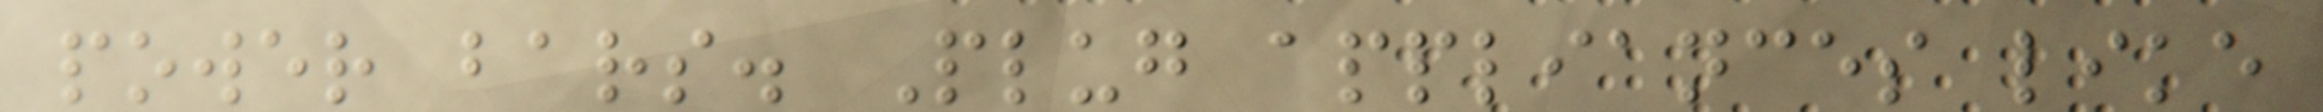power bars. Plug appliances like
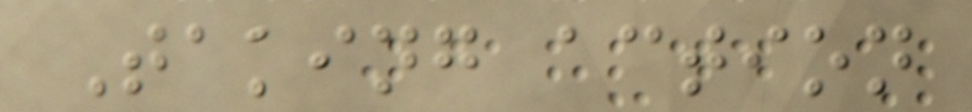Taking action
